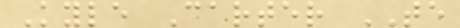Kyle Carter TE
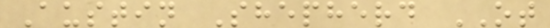Austin Shepherd OT
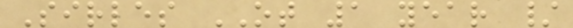Sirles OT 1 year /
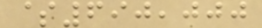$690,000
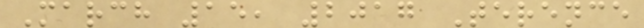March 15, 2017 Terence
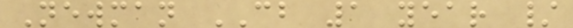Newman CB 1 year /
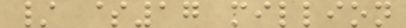/ $17 million
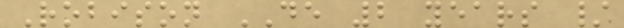Robison DE 2 years /
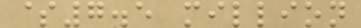$7.5 million
